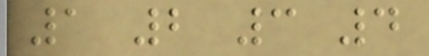1 2 3 4
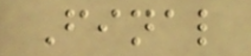Final
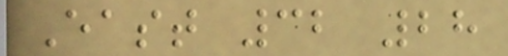East 32 28
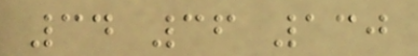34 36 130
